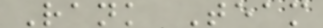Rank Team
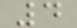4
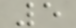5
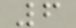6
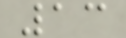13
